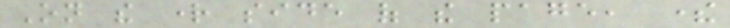On the right side of the page, there
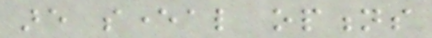are several options
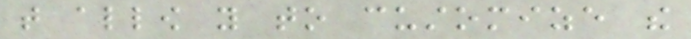that allow you to customize the
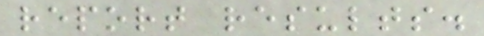report results.
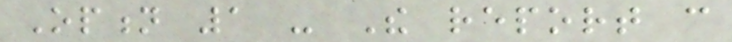Option 1 - The report can
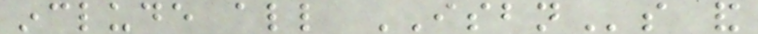include all ISBNs and
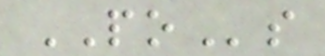POs
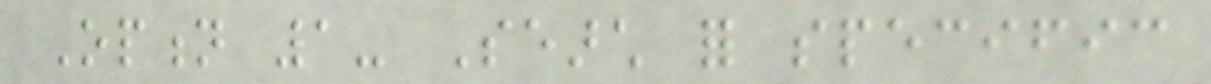Option 1- Search for specific
